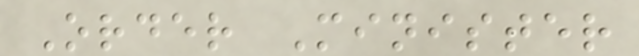Order Minister
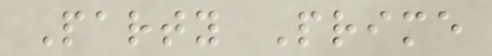Party Prime
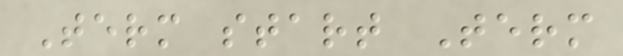Term start Term
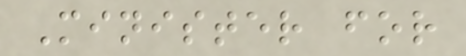Minister for
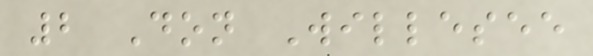2 Don Willesee
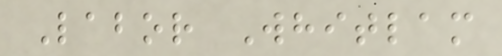Labor Whitlam
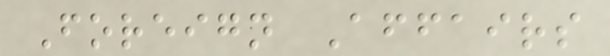Foreign Affairs
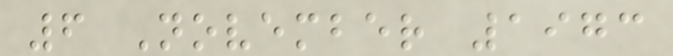6 November 1973
